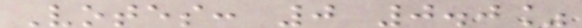Votes: 0 0.0%
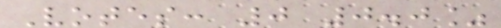Votes: 0 0.0%
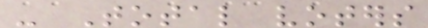- Total voters
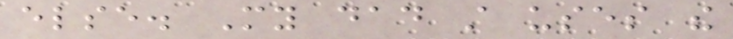else. My dad still uses the
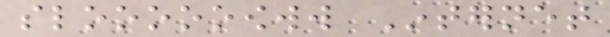sloooooowww Internet
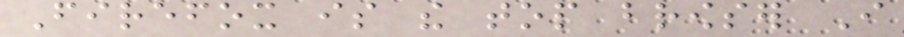Firefox is the top browser I
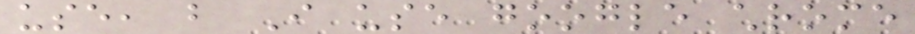use, but I use google chrome
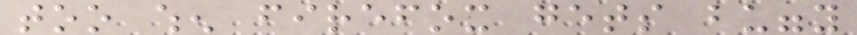too when firefox gets buggy
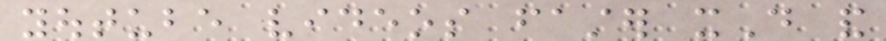youtube videos faster xD and
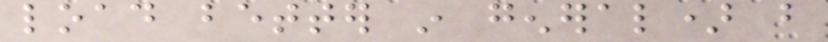load better in general) but
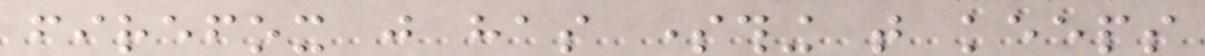firefox just has something that keeps
